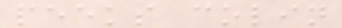peeks colin
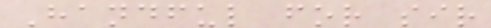Handful for sir
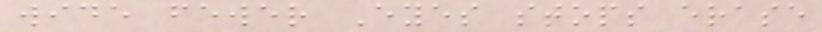wide fewer Eyes stops erase
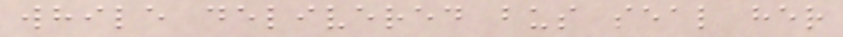while delivered bus seal her
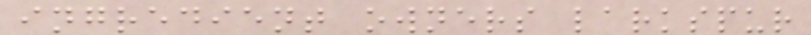ingredient owners larkspur
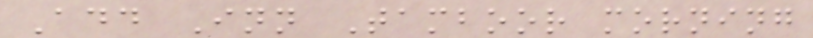Add Inn Tamboor morning
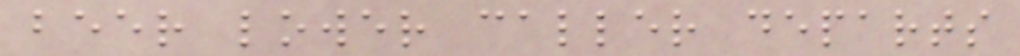beer lower caller departs
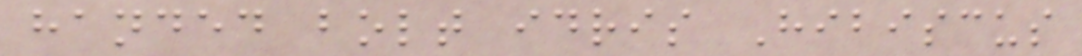handed bolt idris Hibiscus
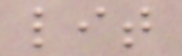lit
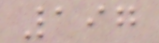197
